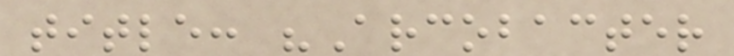title: "Arcobacter
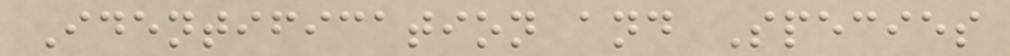Identification and Species
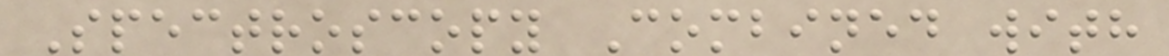Spectroscopy Combined with
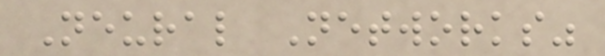Neural Networks"
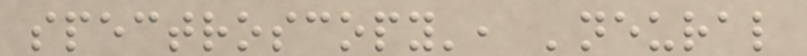spectroscopy', 'neural
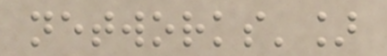networks']
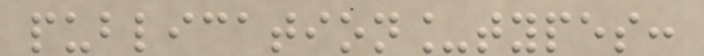publication_types:
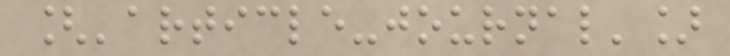['article-journal']
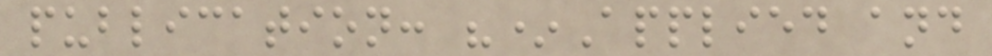publication: "*Applied and
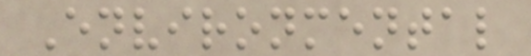Environmental
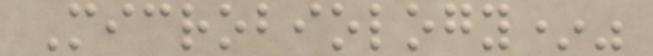Microbiology*"
